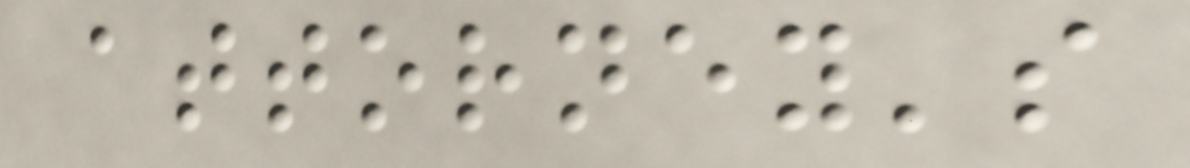attorney's
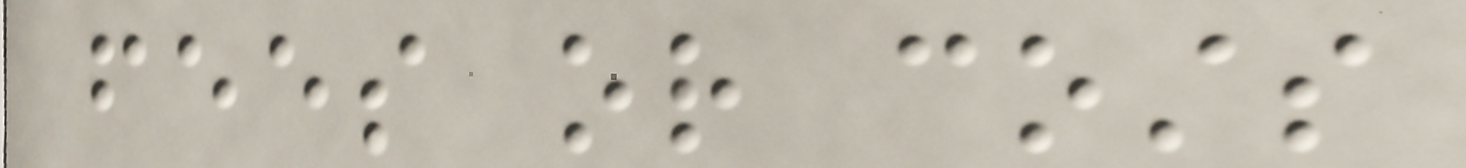fees or costs
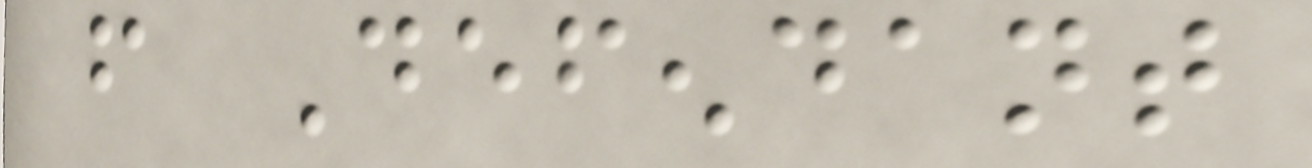from Defendant
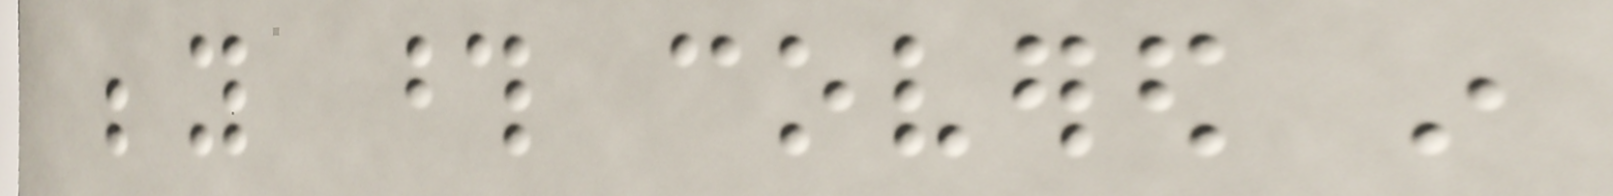beyond those covered in
